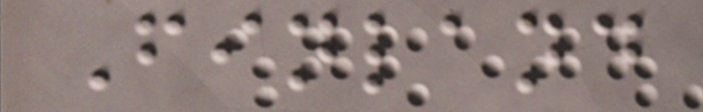Finland
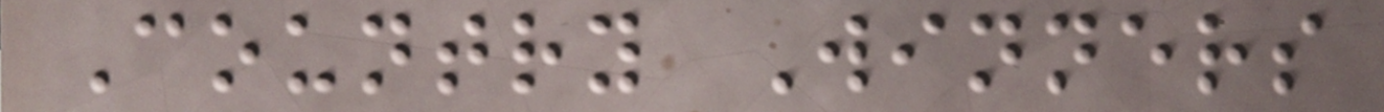Country Winners
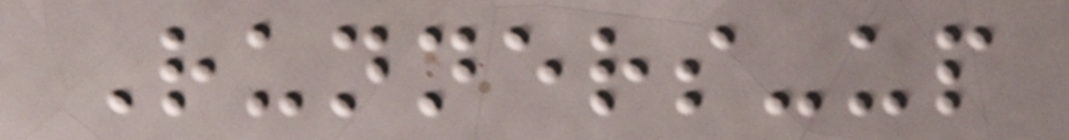Runners-up
